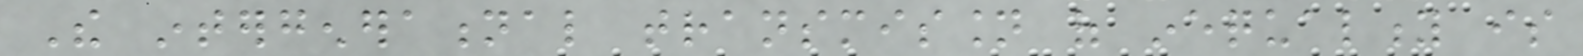The intergenerational transmission of inequality is
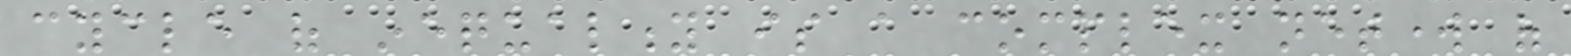cycle of inequality is a complex network of
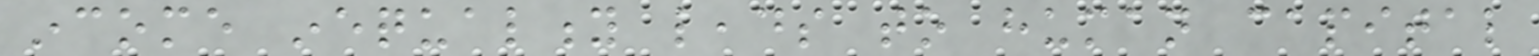income inequality leads to human capital
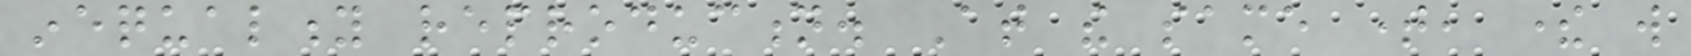inequality reproduction. At the same time, there will
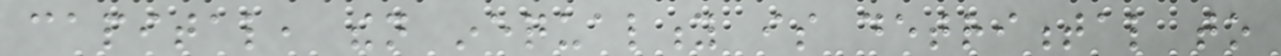capital, then inequality is detrimental to
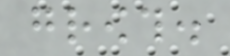growth.
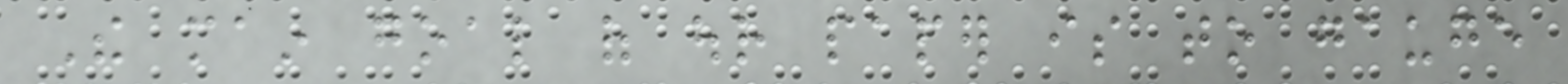The main goal of our paper is to gauge
